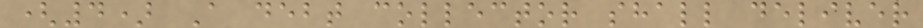(4) A debt collector shall deliver
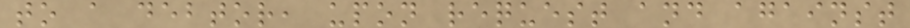to a debtor, upon request and against
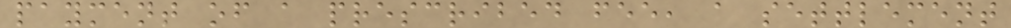payment of a prescribed fee, a settlement
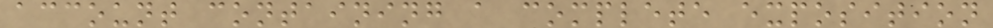account containing a complete exposition
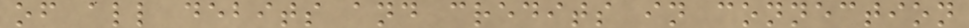of all debits and credits in connection
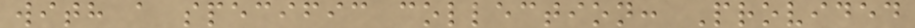with a specific collection: Provided
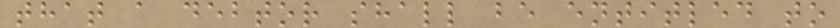that a debtor shall be entitled to
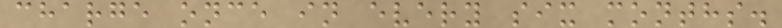charge once in every six months.
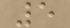5
